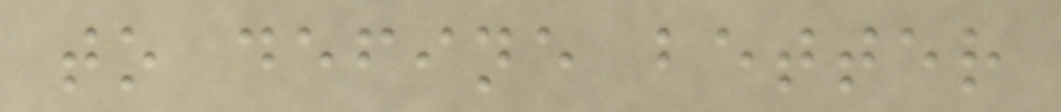to define better
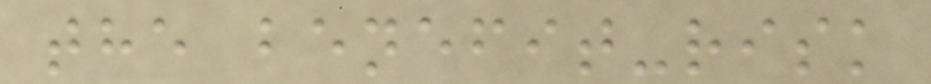the benefit-risk
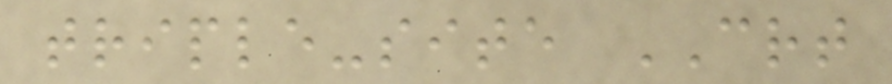triple-site CRT
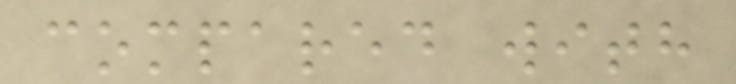compared with
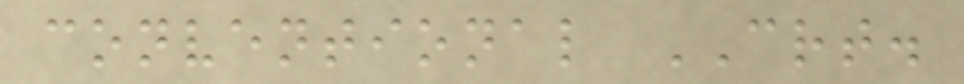conventional CRT.
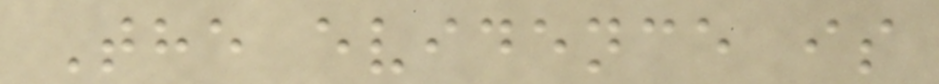The evidence is
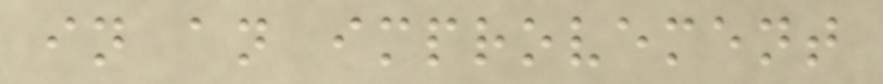in an improvement
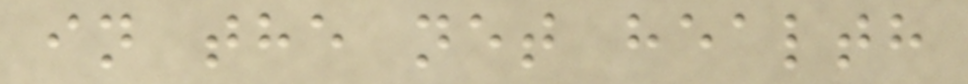in the net health
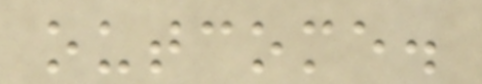outcome.
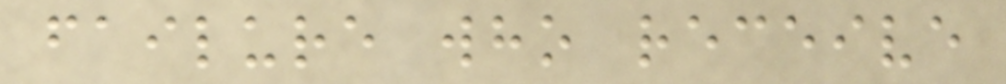failure who receive
